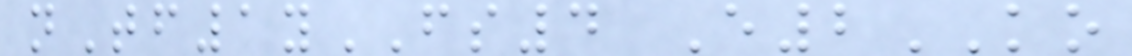nTf1yFS4 E2KO
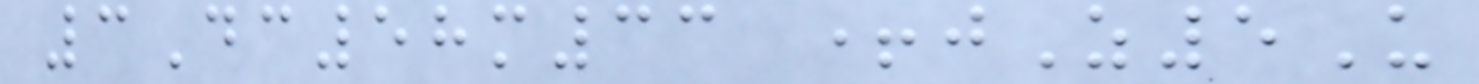3Dc58m33 +jZ5U
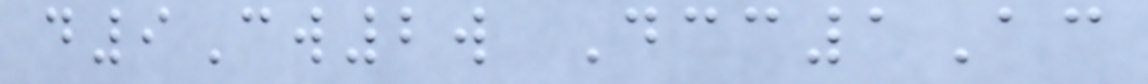d9Cw2w Dcc1Ac
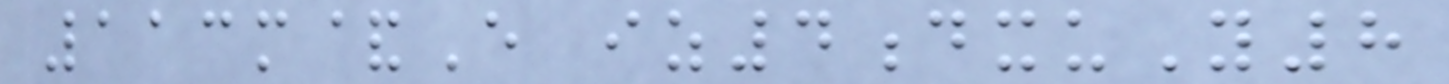113m&E iz4dxuY8
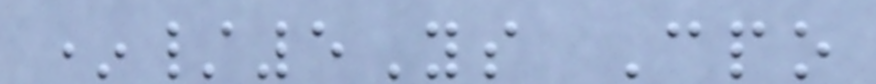*/5Ys Cpo
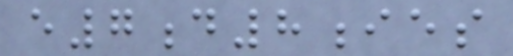e7d8ies
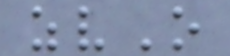zvO
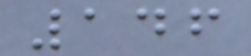146
